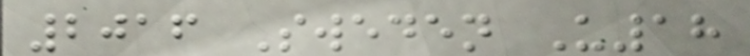2016 Sweden U18
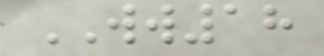WW18
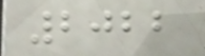2022
